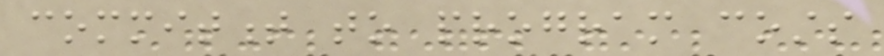commitment to program costs
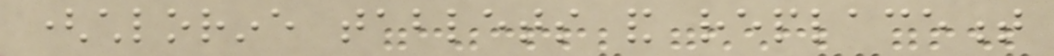(chlorine tablets and replacement
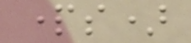parts)
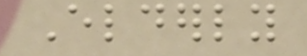Elderly
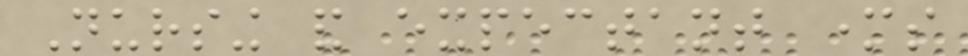Nursing and expectant mothers
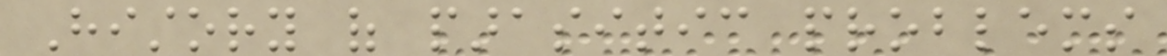History of parasitic problems
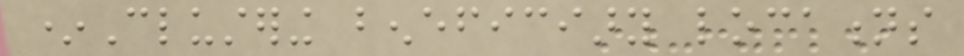*Clustering beneficiary locations
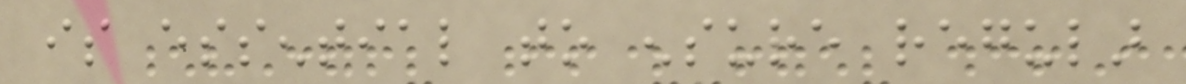is essential to ensure regular
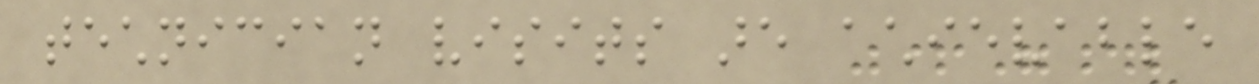technician visits are achievable
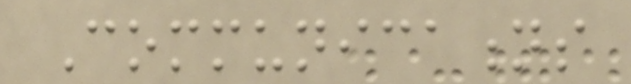Communications
